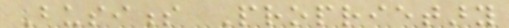Business Proprietary
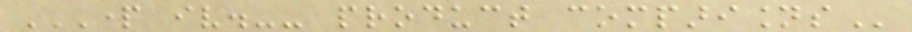PART IV.-- PRODUCT COMPARISIONS
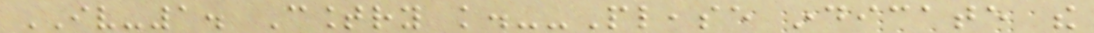IV-1. Country knowledge.--Please indicate the
